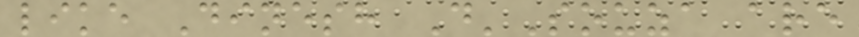like Dinesh D'Souza are
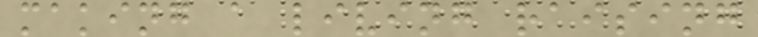making a living raising
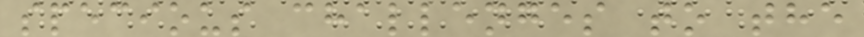specious challenges to the
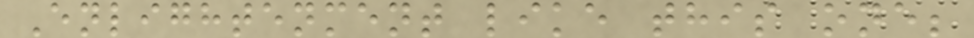Enlightenment like this one;
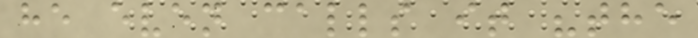he even calls it "the
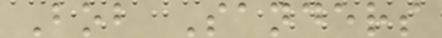Bob Sanders
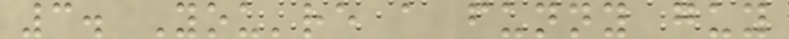3. You're a funny guy
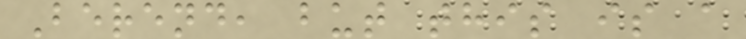Berend, but this is a
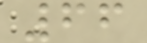66
